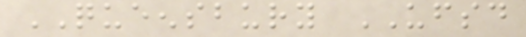QUEENSBURY UFSD
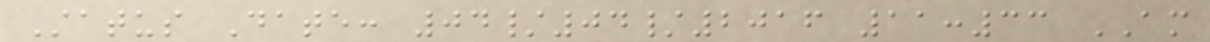Status Date: 04/04/2016 11:33 AM
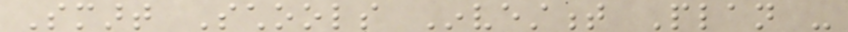Smart Schools Investment Plan -
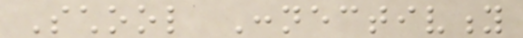School Connectivity
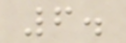6.
